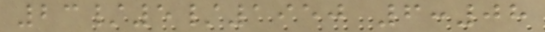23/5/1950 6:08
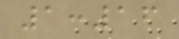1:16
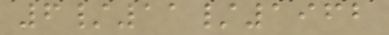6/11/1962
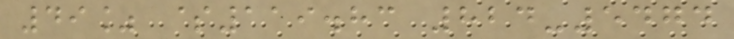49% $119.83 824-5474
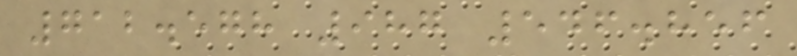712.578 987 546.856
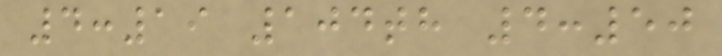4:19 104th 4:50
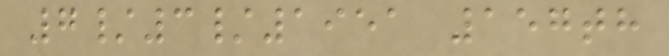7/3/1951 157th
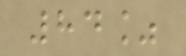84%
